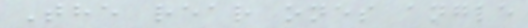The rear ones angle
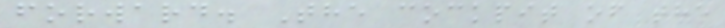forward. The cockpit of the
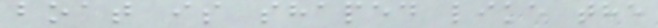boat is shaped like the
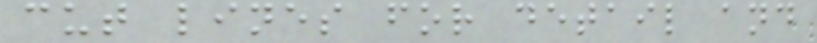cut lines for detail and
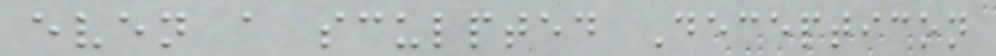even a sculpted Decepticon
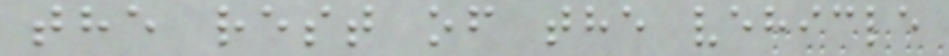the rest of the vehicle
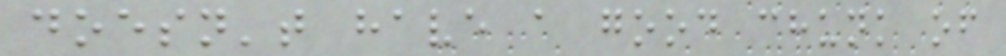doesn't have a good chunk of
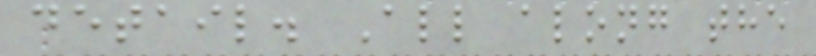detail. All along the
